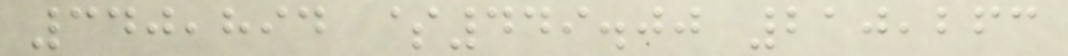340,894 $449.00 210,263
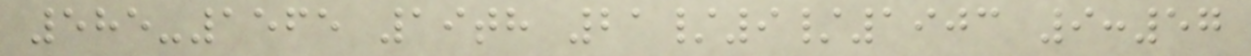585-1565 19th 21/9/1903 9:57
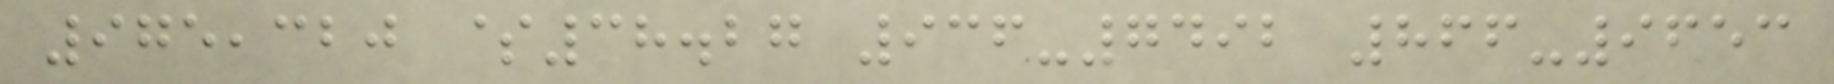975,320 $38.27 936-7492 866-9653
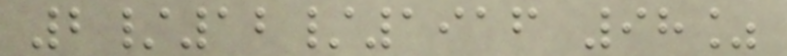2/12/1916 98%
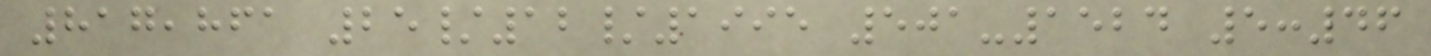817,861 25/12/1995 501-1524 5:46
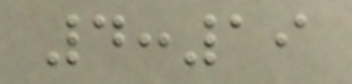4:19
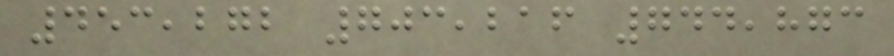453,272 703,216 744,873
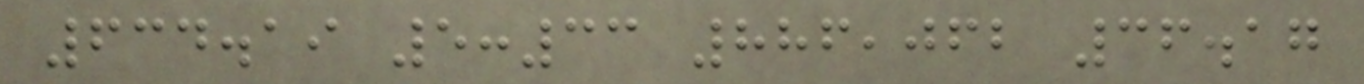634.19 5:33 886,062 36.17
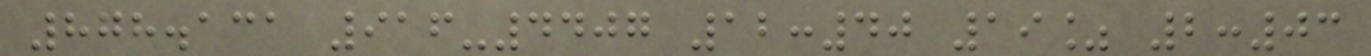878.131 916-4407 12:40 19% 2:03
